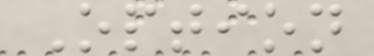Option
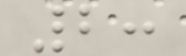2:
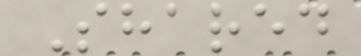Shared
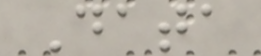Data
